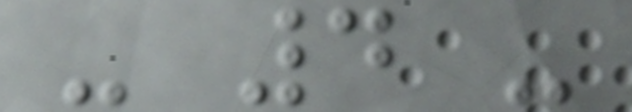- 4 -
